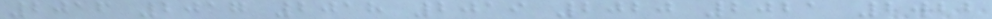2016 2017 2018 2019 2020 2021 2022
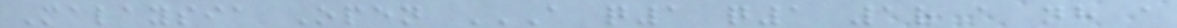Malaysia Open A Q1 Q1 1R A NH A
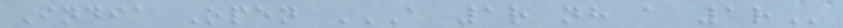India Open A 1R NH A 1R
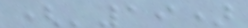('19)
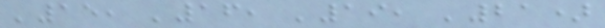'15, '16, '19, '21)
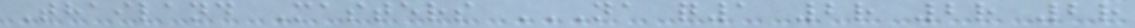Thailand Masters NA Q1 2R 2R 2R
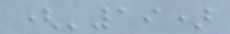('19)
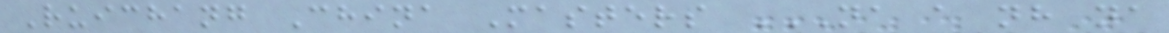Ruichang China Masters NA A NH NA
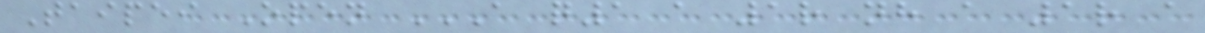Taipei Open A Q1 A 1R NH A 1R A
